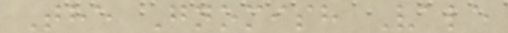The Gnomish Vale
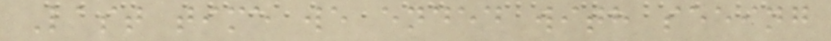Last time we ended with seeing
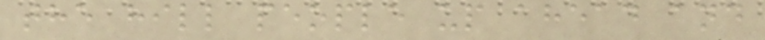the hill people up ahead and
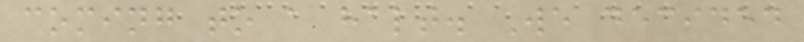coming to a halt. We decided
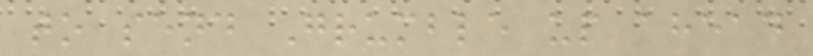to send Grumble up ahead
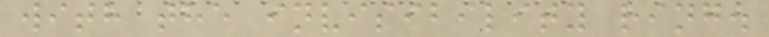with the invisibility ring.
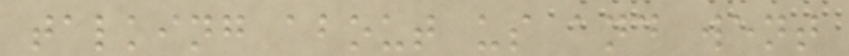talking about us and went
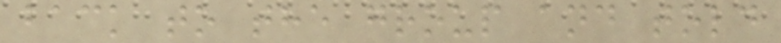back to the group and told
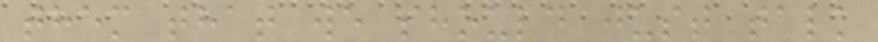them that we should just talk
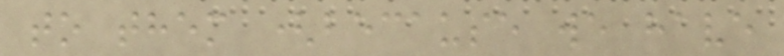to them (because we have
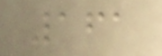161
